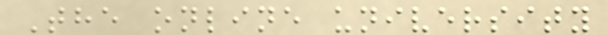The online university
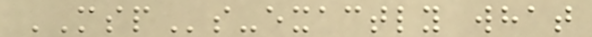MSPs-exactly what
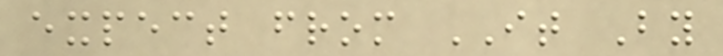expect from IT By
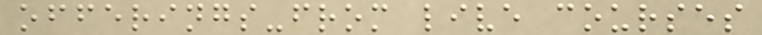offerings-from live courses
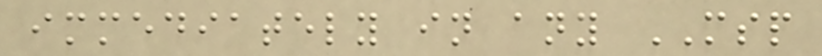immediately in any MSP
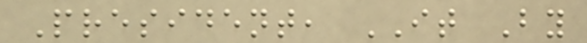President, IT By
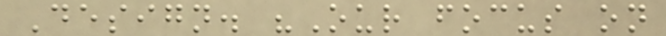Design. "Our focus on
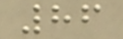86
